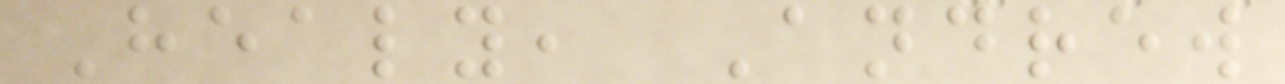Healy, Andrew
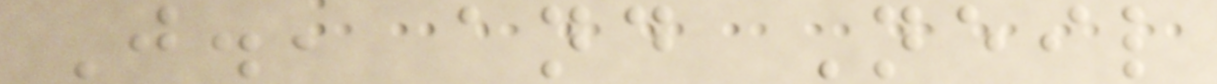J., and Neil
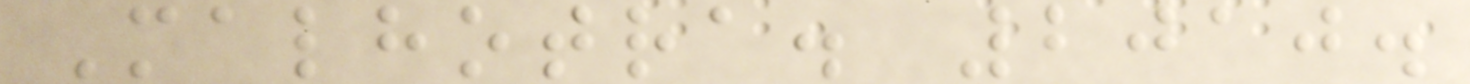Malhotra. 2010.
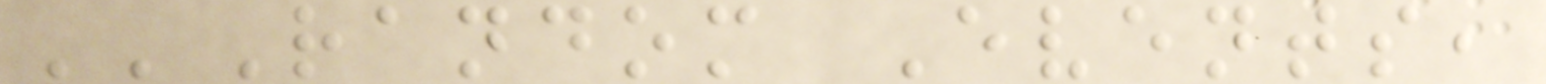''Random Events,
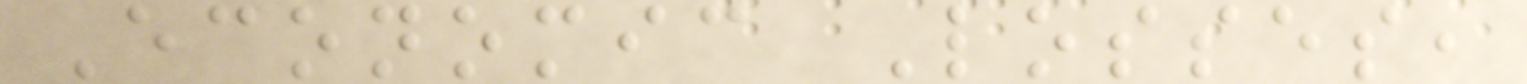Economic Losses,
